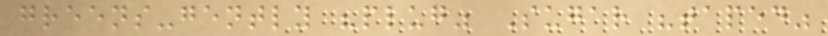greens-gently "plug" Sugar "taped"
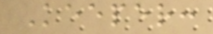Keeper:
